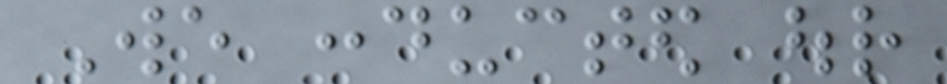We conducted our
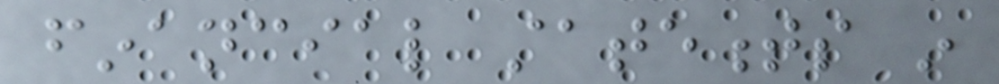financial statements in
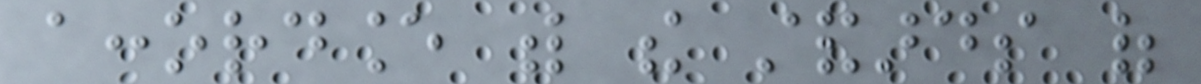accordance with the standards of
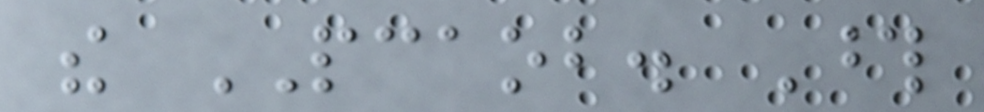the PCAOB. Those
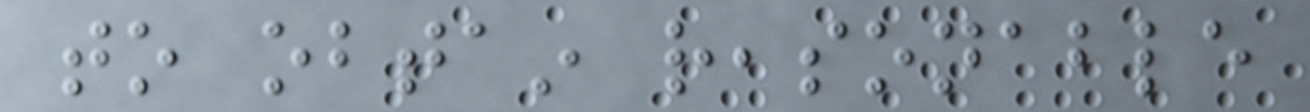to obtain reasonable
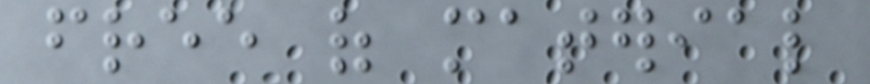free of material
